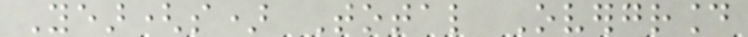Year(s) Total Overground
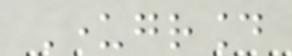Underground
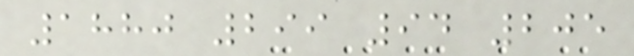1880 299 94 205
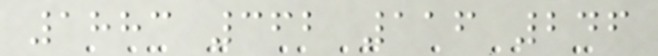1883 362 116 246
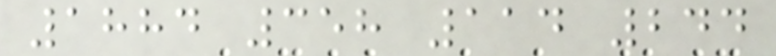1884 358 114 244
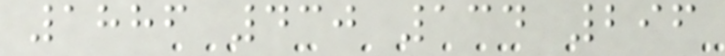1886 430 134 296
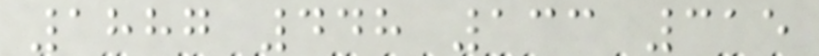1887 448 133 315
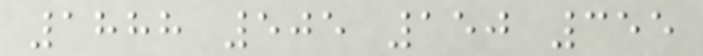1888 505 150 355
